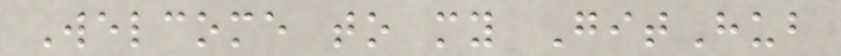Welcome to my GitHub
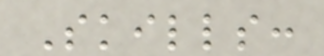Skills:
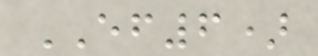EF6)
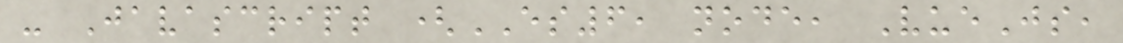- Javascript (ES6, node, VueJs,
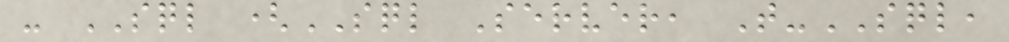- SQL (SQL Server, T-SQL,
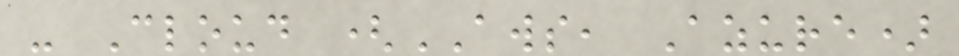- Cloud (AWS, Azure)
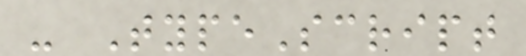- TypeScript
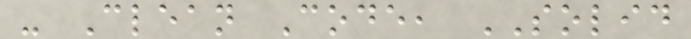- Clean Code, SOLID
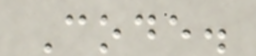Code.
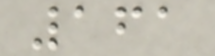161
